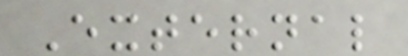External
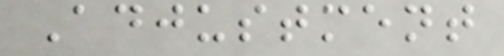Adjustment
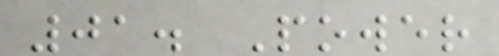01. Power
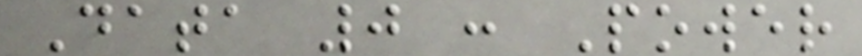Data 0 : Power
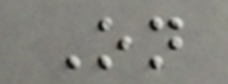On
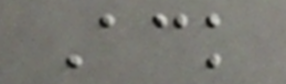Ack
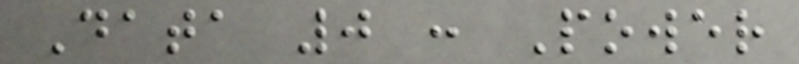Data 0 : Power
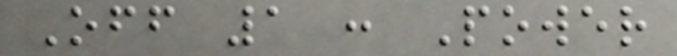Off 1 : Power
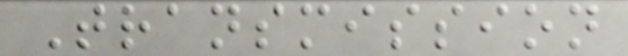Transmission
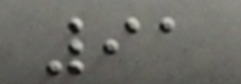91
